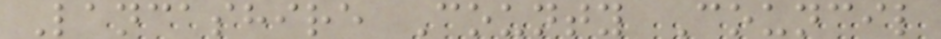Lancashire County Council
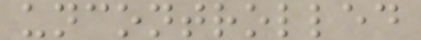uncontrolled
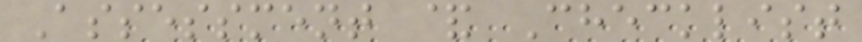Assessment & Checklist
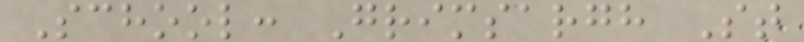School: Grimsargh St
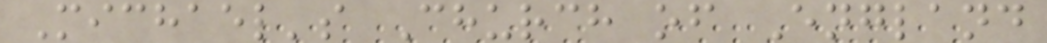Michael's Church of England
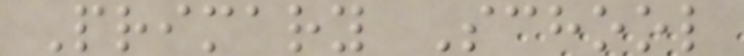Primary School
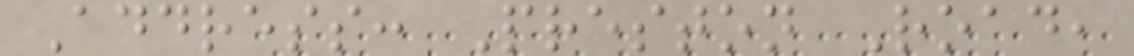Address: Preston Road,
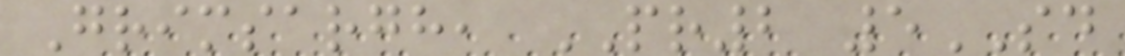Grimsargh, PR2 5SD
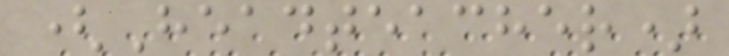(Headteacher)
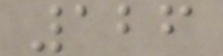126
